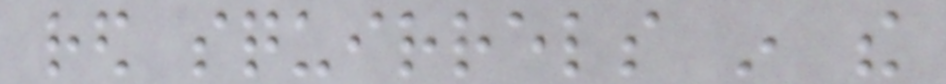red squirrels in the
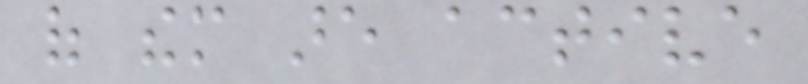of them are active
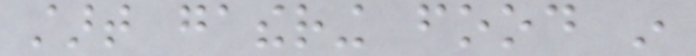start gathering food in
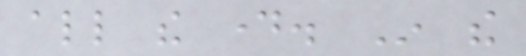all the day. In the
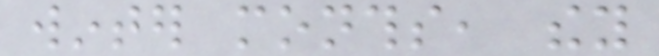winter months, they
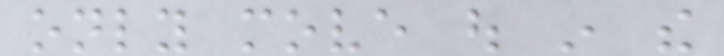only move out in the
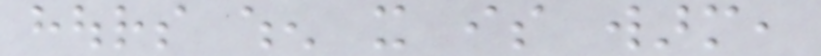hours when it is warm,
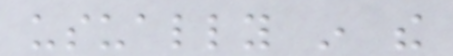usually in the
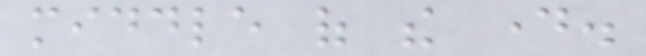middle of the day.
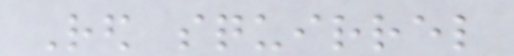Red squirrel
